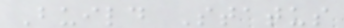Build Status
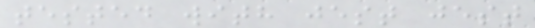tested with jest jest
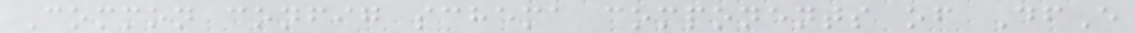Common config schema components of DfE
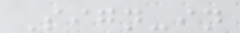Sign-in
